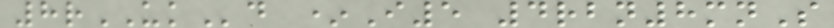8rUKd *I5 4rbn8mnS
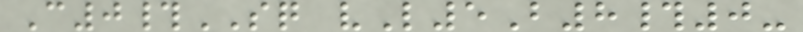C0#SQ vL5B8#0-
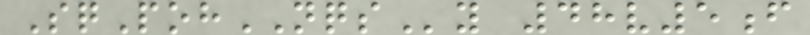SqPohNQSy 48v5f
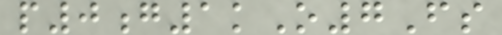p0g1kO7Fs
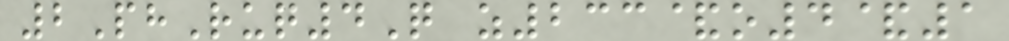2PhRuq4Q z233&o4&1
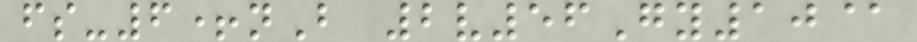fs-6+nB 2v56Gy10@
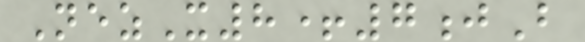NezX8+7jB
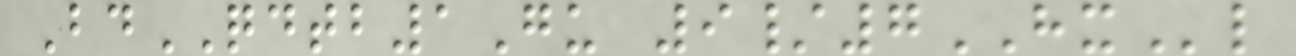BdQDTB1Gu 9/7HXl
